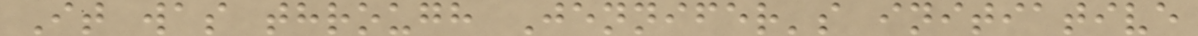It was through Jennifer's initiative
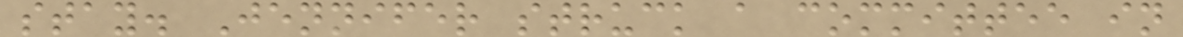stay. Jennifer struck a committee in
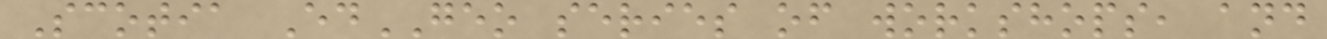Scotia EdGEO series of workshops, and
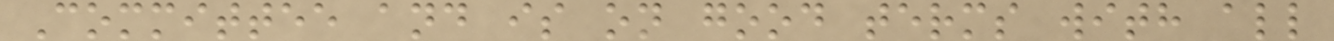Committee and is on good terms with all
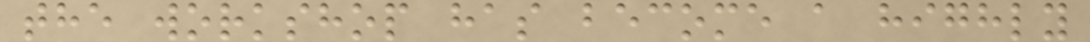the workshop has become a highly
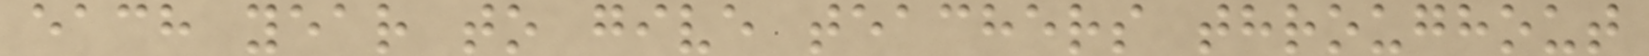each year to give teachers throughout
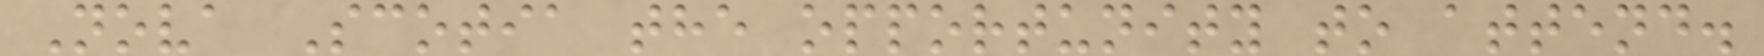Nova Scotia the opportunity to attend.
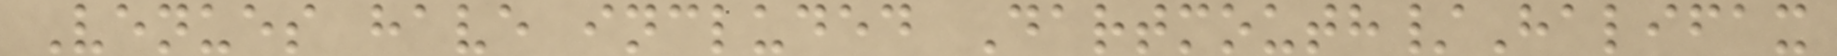Venues have included Dartmouth/Halifax
